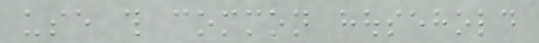use this common household
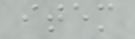item
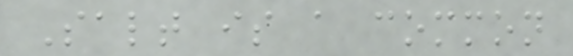Salt is a common
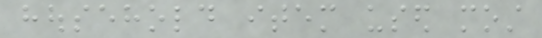household item used most
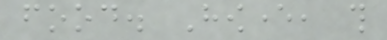food. However, this
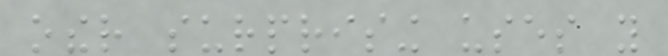other surprising uses you
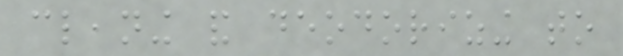cleaning and deodorizing to
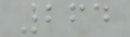264
